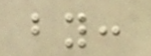by:
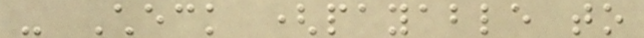- Check (payable to
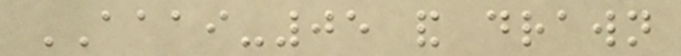AAAI-05 and drawn
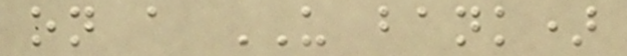on a US bank)
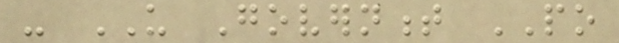- US Government PO
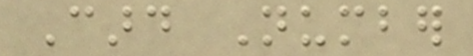Card Number
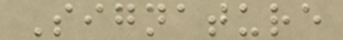Signature
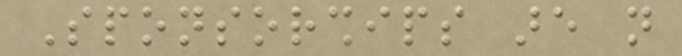Sponsorships are not
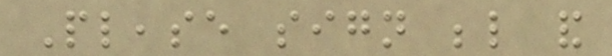Please sign below and
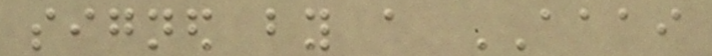signed by a AAAI
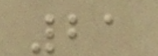21
